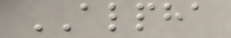ALPHA
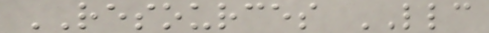RESOURCES LLC
